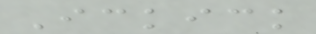Ickick
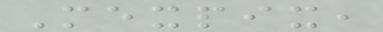Mexpix,
